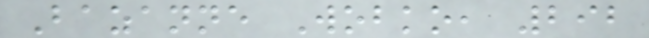Bazanne Wobko, 292
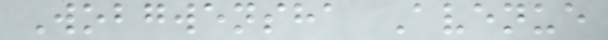Wobgwensha Avenue
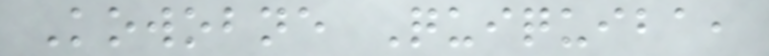Kowobne Quiquiba,
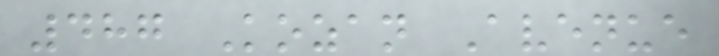487 Kozan Avenue
